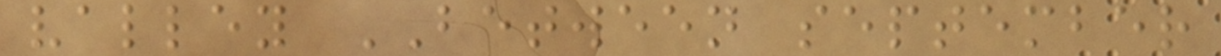valley BETWEEN september
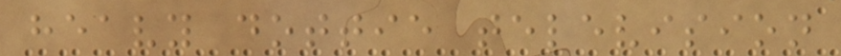heavy dottie television
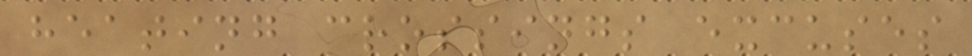heating crossings excuses
